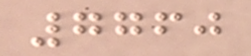7760
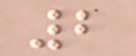2
